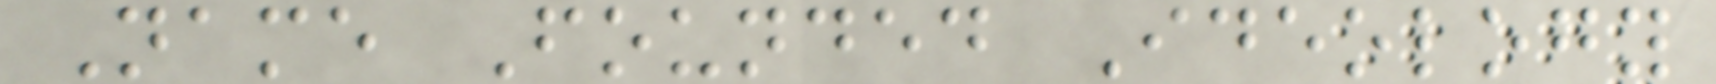Name Founded Ideology
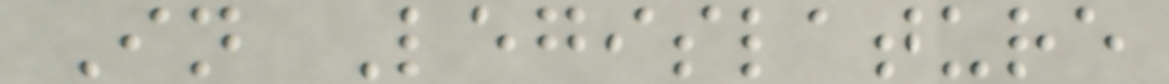In Legislature
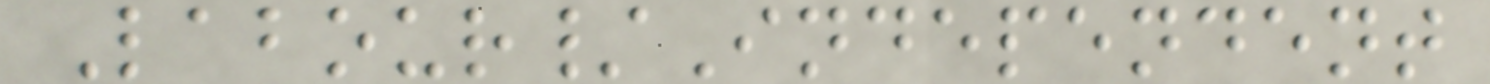Labour/Independent
